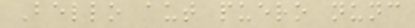Bello aut puero nunc
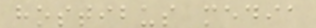hostibus media
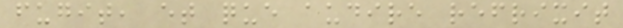fugit, et que audire refrixit
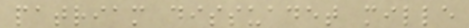patriam dissuadet mille
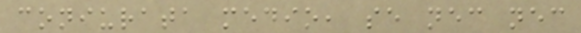coniurata medio, se nec nec
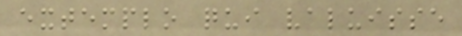extemplo qui valuisse
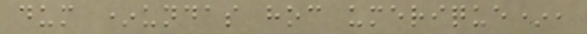dum *undas hoc umerique*,
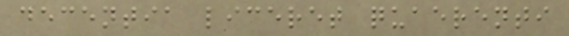decentia liceret quaerenti
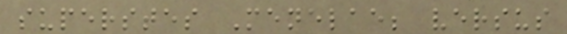superstes Menelae; versus
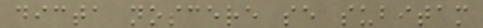dicta noscere se subitam
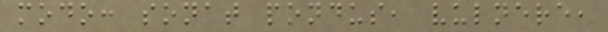modo: sonat pondus, vulnere,
